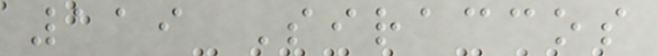119 Siraccos
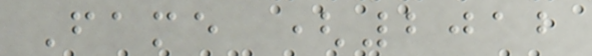Fame (2012
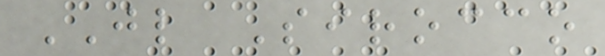JL Sirocco
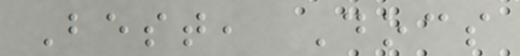Best, Docs
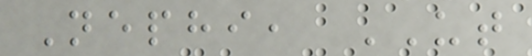Nephi, UT
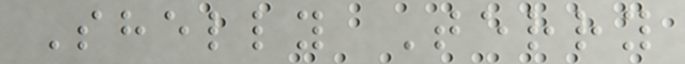Shelly Terry
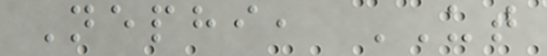Nephi, UT
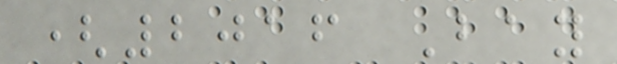(2016 Bay
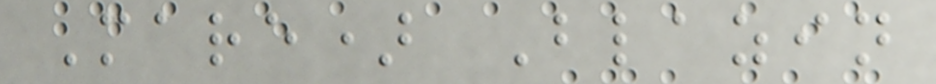Mare) Blazin
